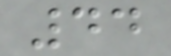44
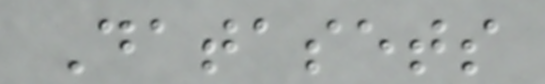Datasets
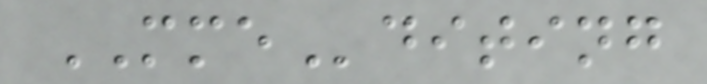MMEditing
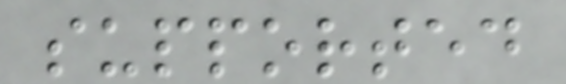supported
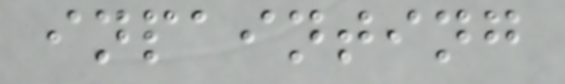inpainting
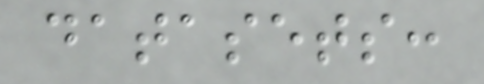datasets:
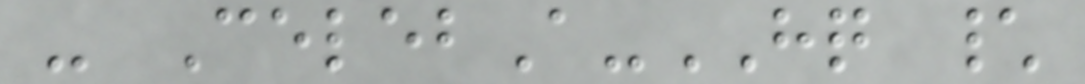- CelebA-HQ \
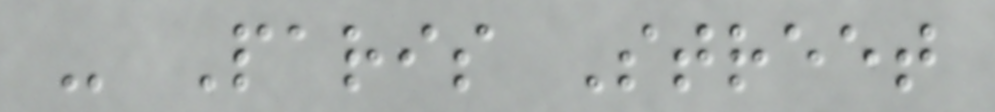- Paris Street
